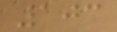103
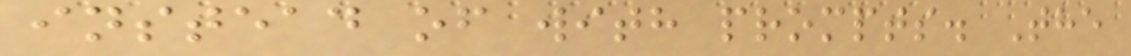instead of with prompts. The
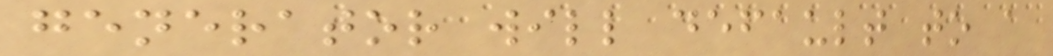generator will default to a
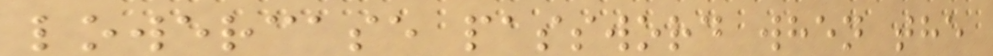lowercase password when the
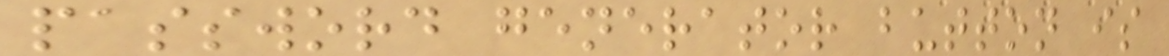password generator button is
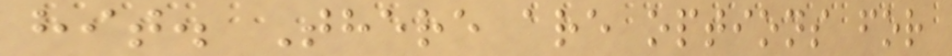hit. There are options for
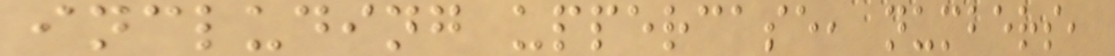including uppercase, numbers,
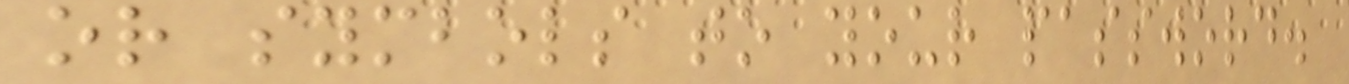or symbols to your password.
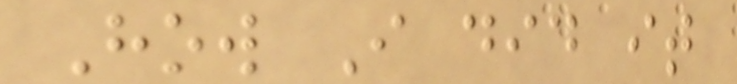How I did it
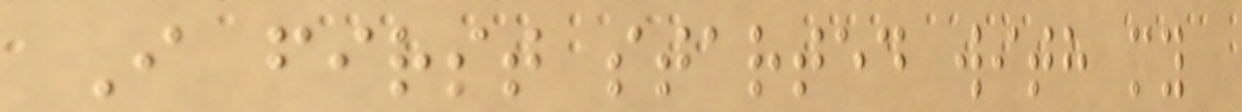I first started with my
